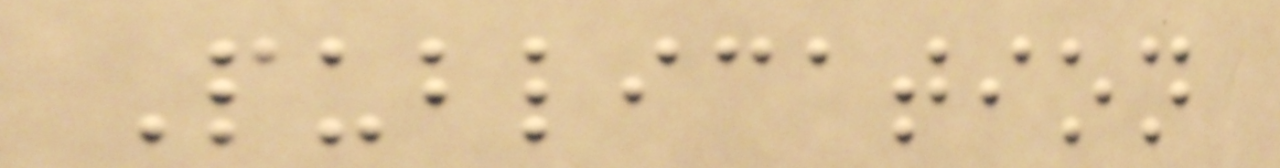Publication
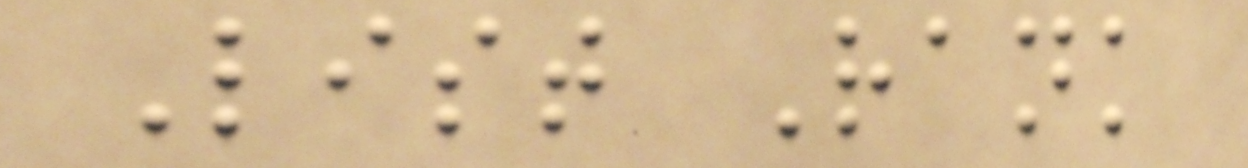List Rank
